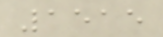1515
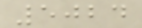5024
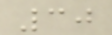30
